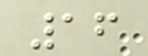16
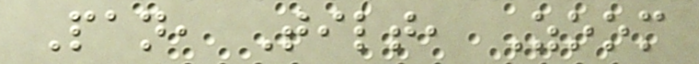Pan, Tilt, Zoom
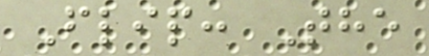Flip: The
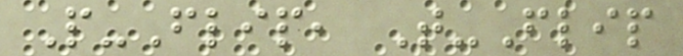P-Flip, T-Flip
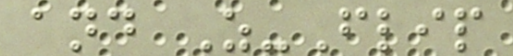and Z-Flip
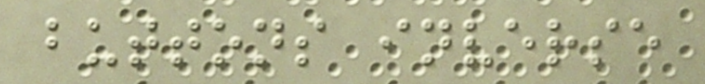buttons inverse
